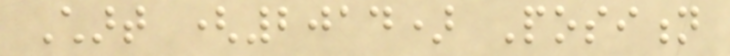Chart (2014) Position
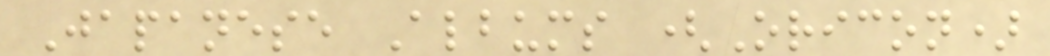Japanese Albums (Oricon)
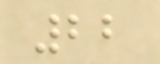22
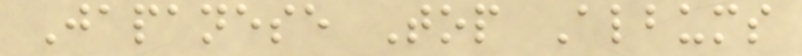Japanese Top Albums
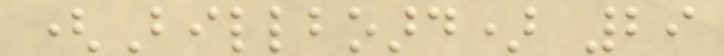(Billboard) 29
